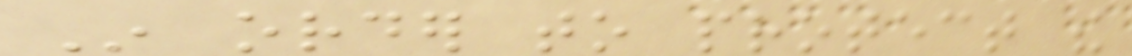In order to protect the
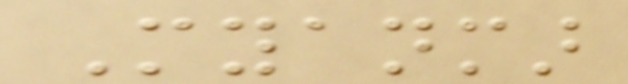Myanmar
